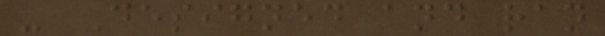- Designed and ran
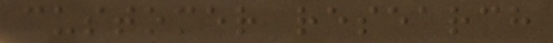customer research
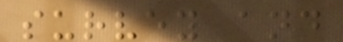survey and
